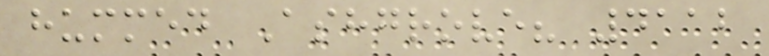hummed Ashgrove? 4112
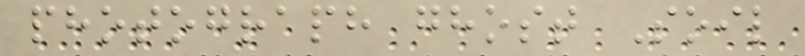photograph ghost Soil
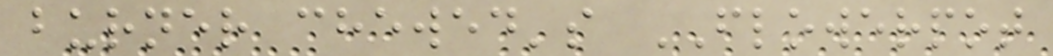burner chewed's FLOWERPOT
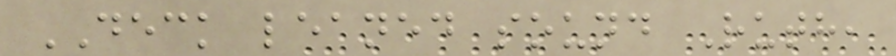DECK leaned sound Ruth,
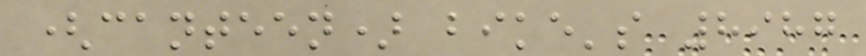(canteen) bike's 8987
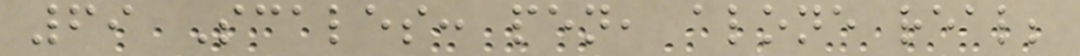69 Scales: pen, alone real;
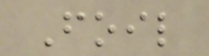Foil
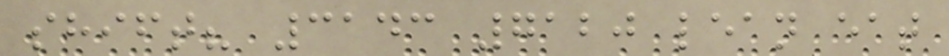shift? 3143 7120 lean eat
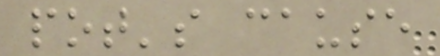pot's cause
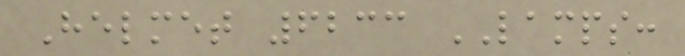Helmet 6233 LAMPS:
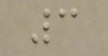3
